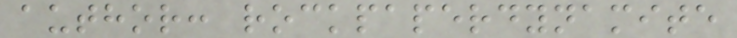author: rockpaperdynamite
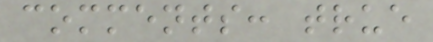comments: true
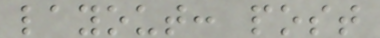layout: post
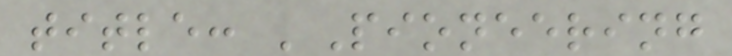title: 'Pioneering
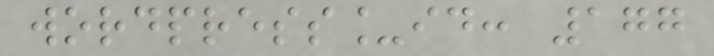wordpress_id: 177
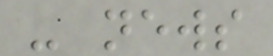- news
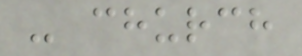- church
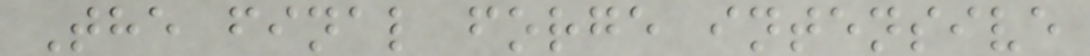The final forge intensive
